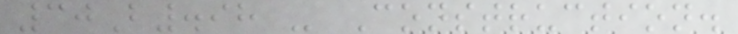30B.98 - Construction.
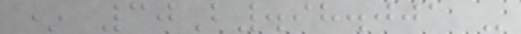* 30B.98.001 -
